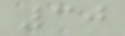30
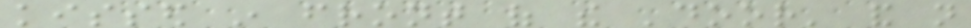kissed in front of the 'door' and not
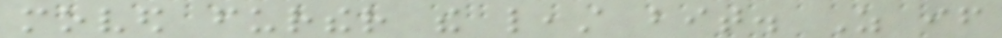moved further the least bit. As if
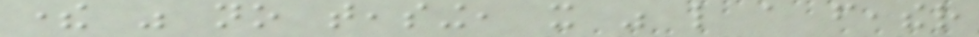there was no teasing, it was like a feather
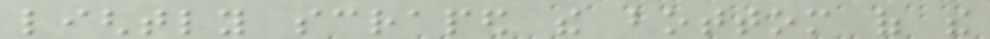lightly scraped the bottom of the
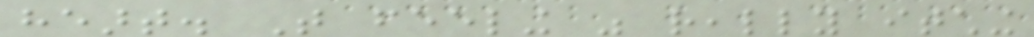heart. That feeling was really itching
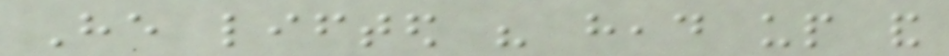He lifted his head up and
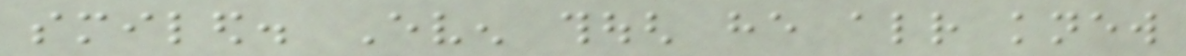smiled. Even though he already knew
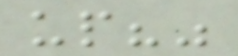up?"
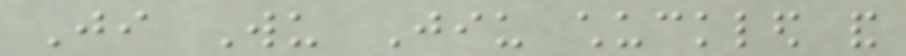Ji Wu Jiu chuckled and
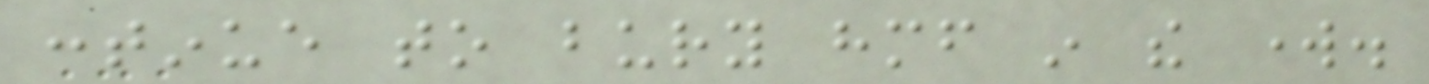continue to bury himself in the work.
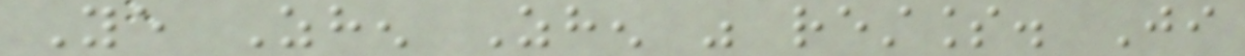Ye Zhen Zhen was restless. Ji
